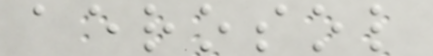aerosol
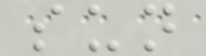sun
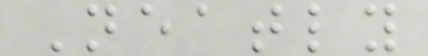Neatly
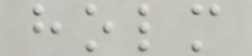holm
